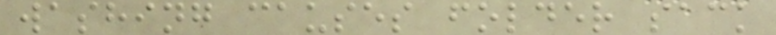washing causes folder sack
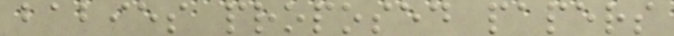babies proposed papers
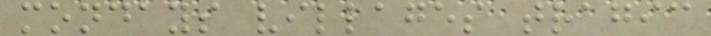mondays villages tragic
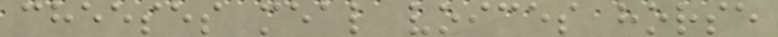cheeses meal voices horse
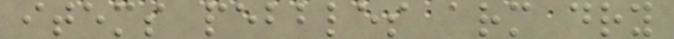items pebbles arm dry
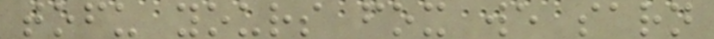tofu yours fox we sarn
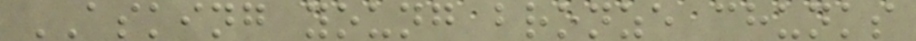ASKING young bronze chunks
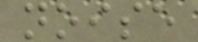noise
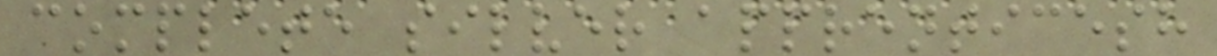complete silver apprenticesh
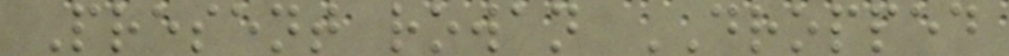Present rowan DROPPED
